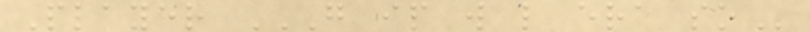Player G IP W L ERA SO
